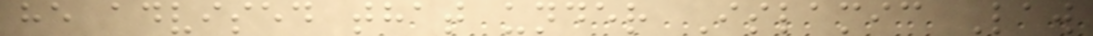he advised that under Islamic Law
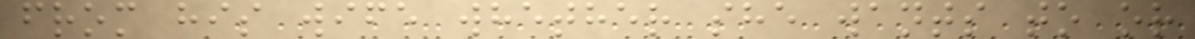from his wife whether she wants to or
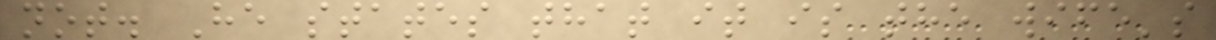not. He states that it is the wife's
